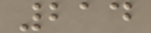214
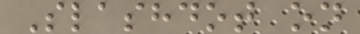Slashdot on
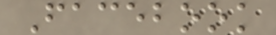Facebook
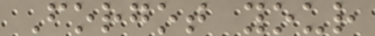Forgot your
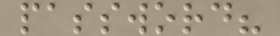password?
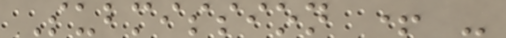Submission + -
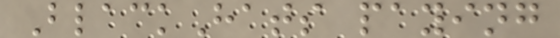BlackHats paying
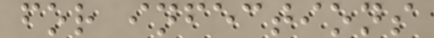for infections
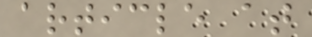article at
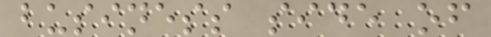business side of
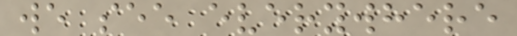we see everywhere
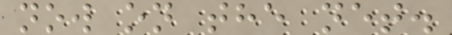now on the net.
